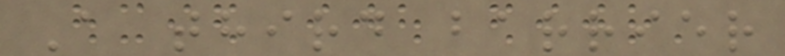A third barrier
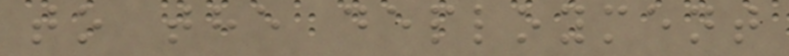to the deployment
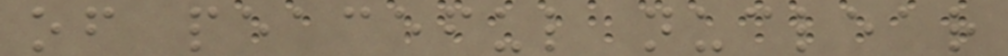of peaceful nuclear
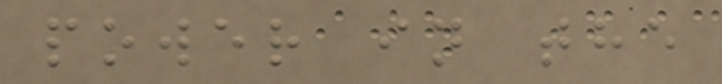power in the
